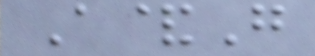A&G
